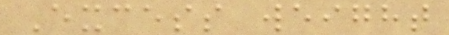Excess weight
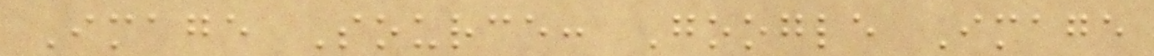Image Source: Google Image
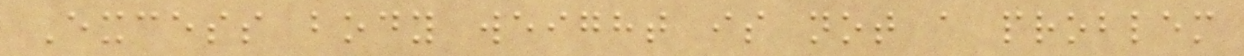Excess body weight is not a problem
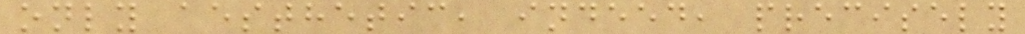only aesthetic, indeed, precisely
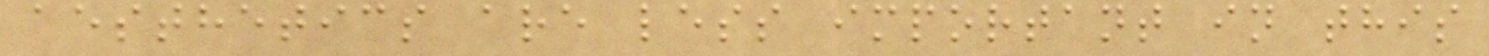aesthetics are less important in this
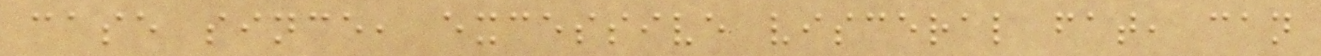case since, excessive visceral fat, can
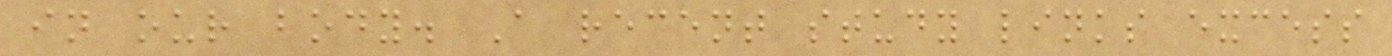in our body. A recent study links excess
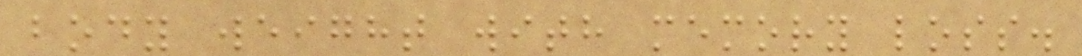body weight with memory loss.
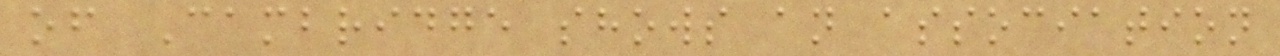of Cambridge shows an association
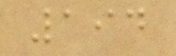194
